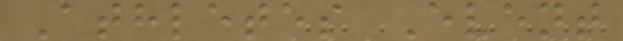Athletes Event
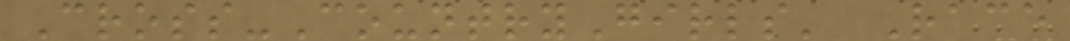Cross-CountryGirls' Race
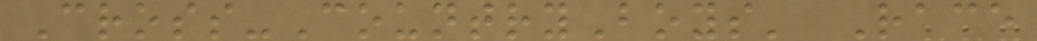Cross-CountryBoys' Race
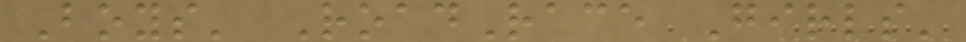Boys' RoadRace Girls'
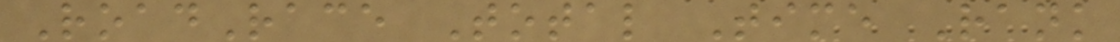RoadRace Total Time Rank
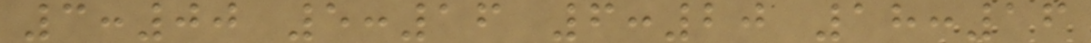3:00 5:16 6:20 18:16
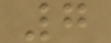7
